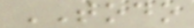TODO
